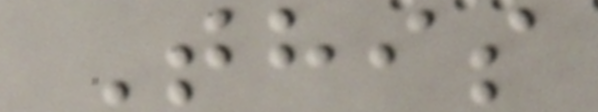This
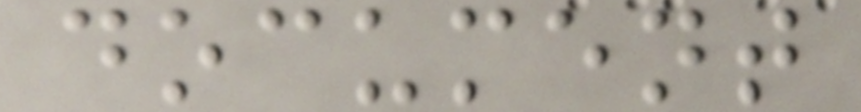document
